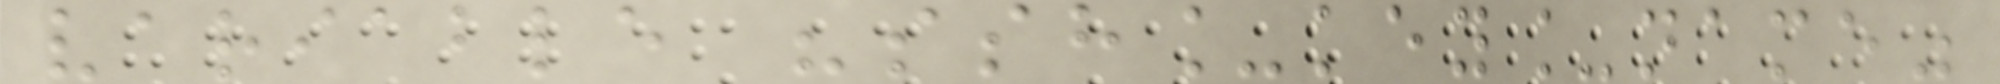variable "ssh_key_name"
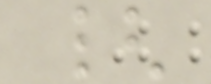{
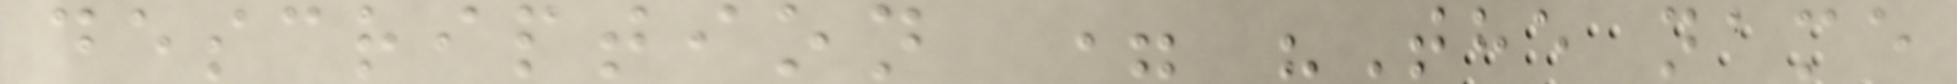description = "The name
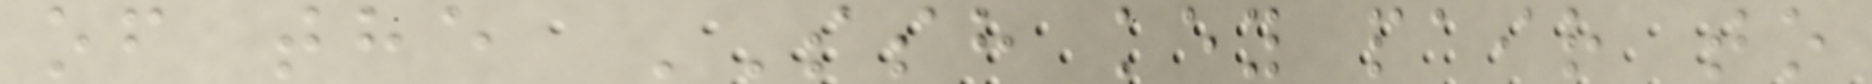of the SSH key pair to
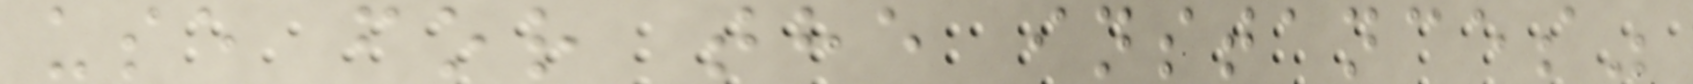use for the instances"
